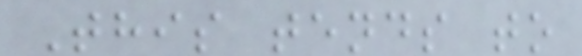This tends to
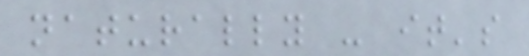naturally - it's
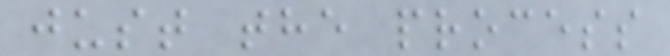just the process
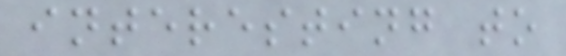interesting to
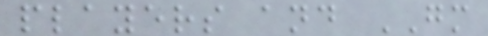players and GM
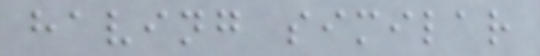having similar
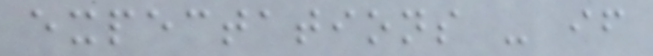expectations - if
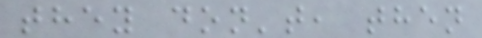they don't, then
